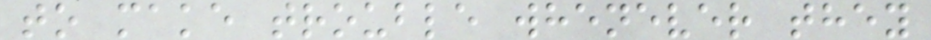to make trouble whenever they
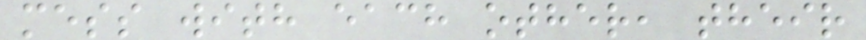mess with each other, their
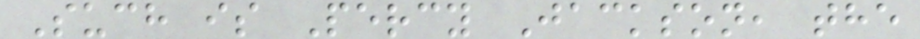Such is Percy Jackson, the
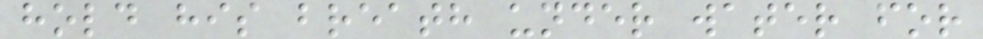hold his breath under water for
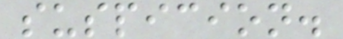suspicion.
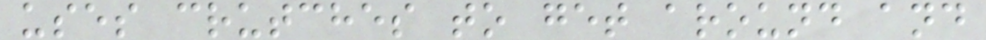uses crutches to get around and
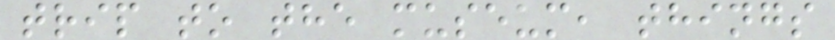trip to the museum, things
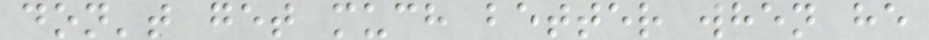don't get much better when he
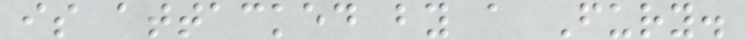is attacked by a Fury.
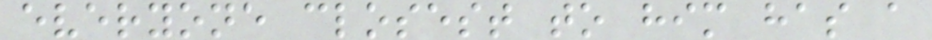everyone closest to him has a
